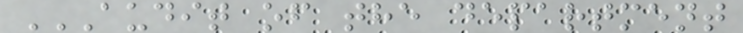AUDIT OF THE DEPARTMENT
